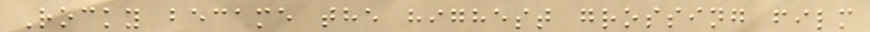Rocky became the highest grossing film
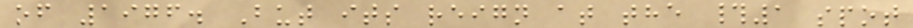of 1976. But its reign at the #1 spot
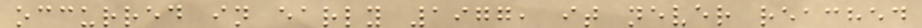occurred in early 1977, it never reached
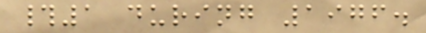#1 during 1976.
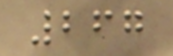267
